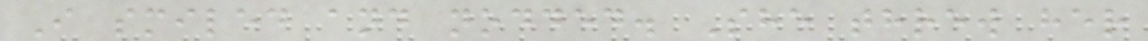I smiled and nodded. She threw her
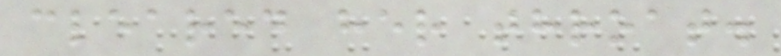cleared her throat.
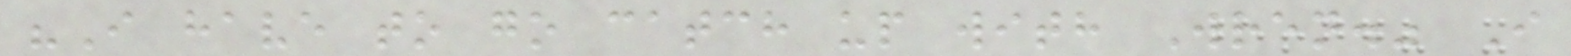"I have to go catch up with Wren." I
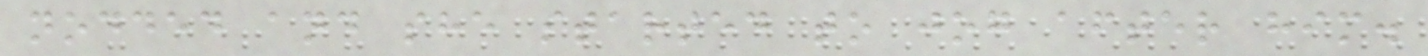nodded and she started to jog after him.
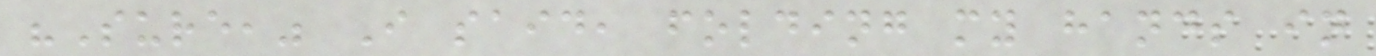"Sure," I said, folding my hands in
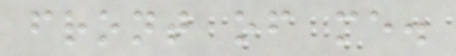front of me.
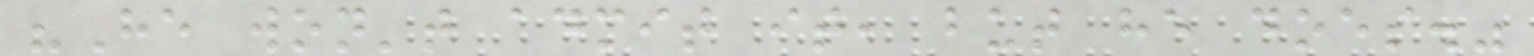"He won't admit it, but he does."
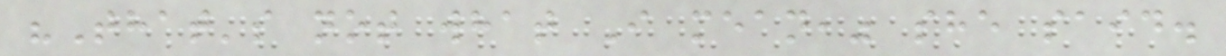"That's not what I mean," she said.
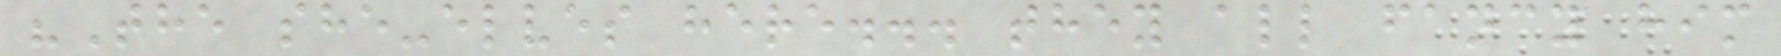"The she-elves here... they all fancy him
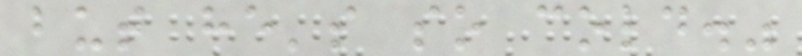but he's so cold."
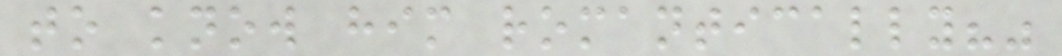to know him romantically?"
